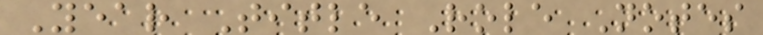Year Title Role Notes
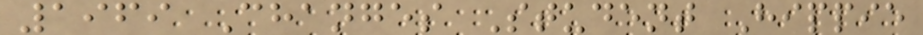1969 Changes Student Hippie
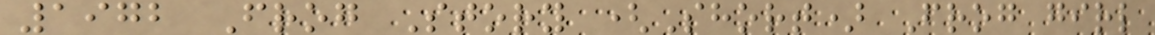1972 Frog Story (Short) Frog girl
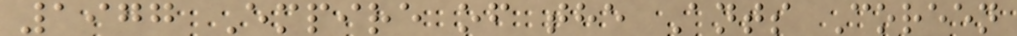1977 Empire of the Ants Coreen
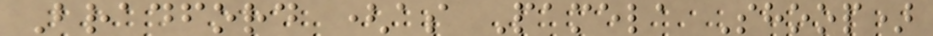Bradford (as Pamela Shoop)
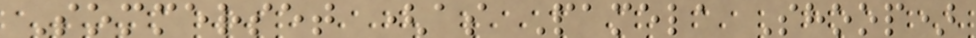Sommerset (as Pamela Shoop)
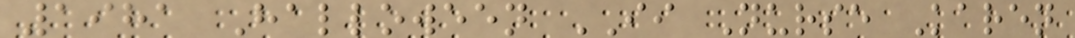1981 Halloween II Nurse Karen
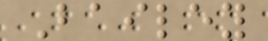Bailey
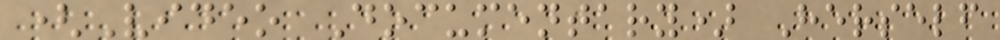(Video Documentary) Herself
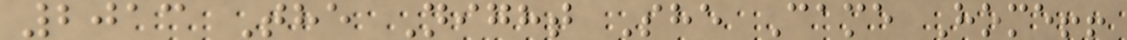2013 The Night She Came Home!!
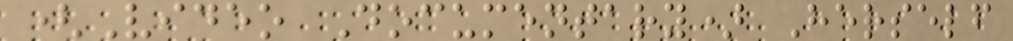(Video Documentary) Herself
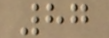87
